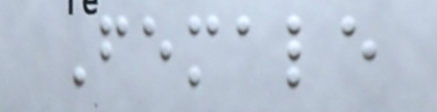Female
